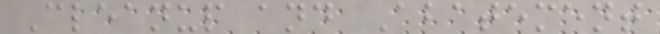Cleanup and Abatement
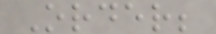Order;
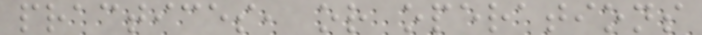practices, or operations
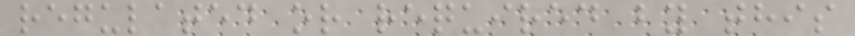regulated or required by this
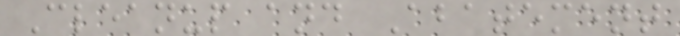Cleanup and Abatement
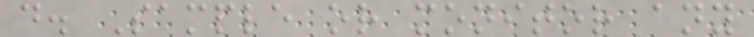d. Sample or monitor any
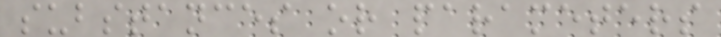substances or parameters
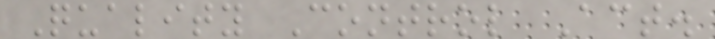Quality Control Act.
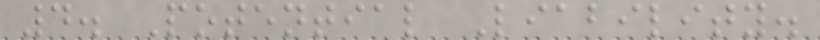4. Potential Liability.
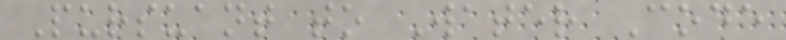Pursuant to Water Code
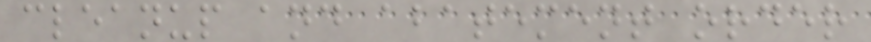cleanup and abatement order
